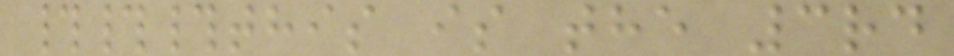###this is the 3rd
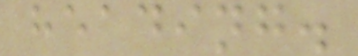heading.
